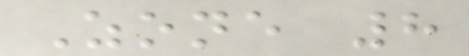Zone 8
